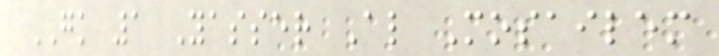GK 1 Yasser Al Mosailem
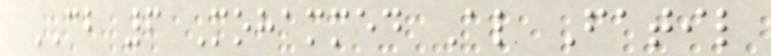CB 6 Mohammed Al Fatil
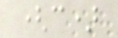(c)
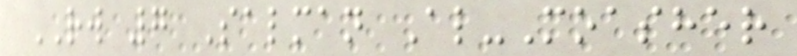RW 7 Salman Al-Moasher
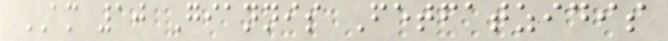AM 10 Giannis Fetfatzidis
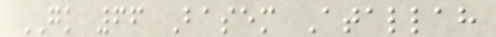GK 66 Basem Atallah
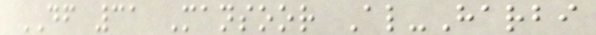DF 31 Mansoor Al-Harbi
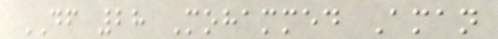DF 28 Mohammed Aman
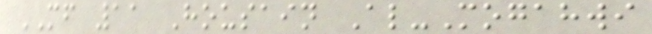MF 11 Housain Al-Mogahwi
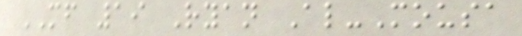MF 19 Ryan Al-Mousa
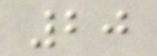20
